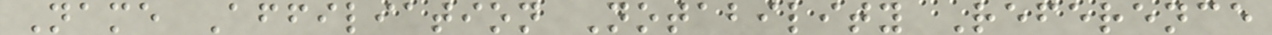Name Affiliation Notability Reference
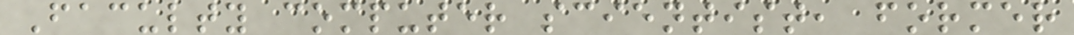Faculty computer scientist, former
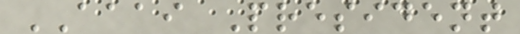AAAI President
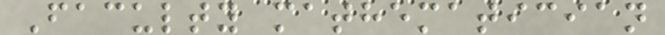Faculty mathematician
